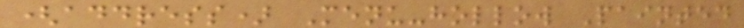(address) Menu-hollow Painted
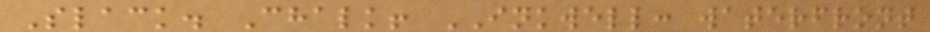Slack. Chalk! INKWELL: waterfront
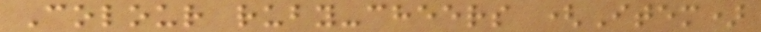Colour ruby-cheers (Item)
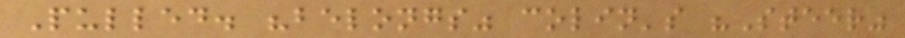Pulled. "belongs" colin's "Steer"
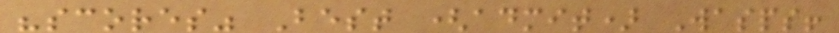"scores" Best (admit) Wasps!
